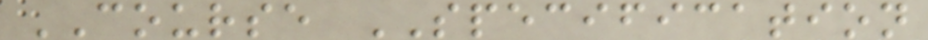COURSE SPECIFICATION
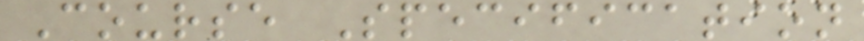Course Specification
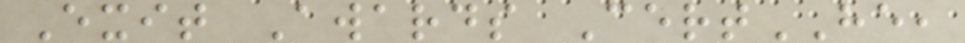Exit Awards CertHE,
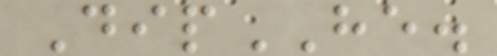DipHE.
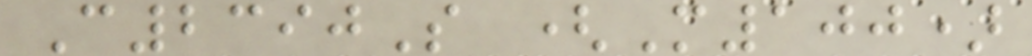C2390S (M100)
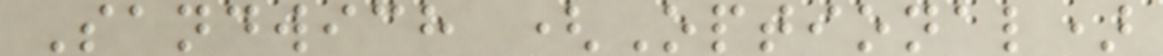Sandwich (Optional)
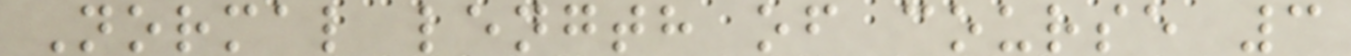Normal length of course 3
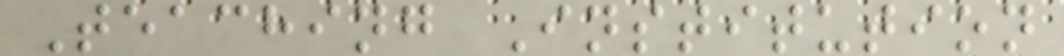Teaching Institution
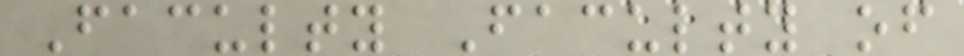Faculty Faculty of
